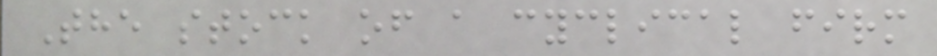The stock of a cyclical firm
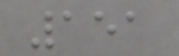151
